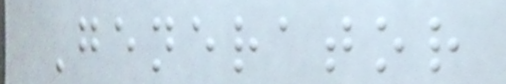Generator
